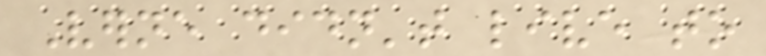Verne didn't live to
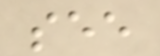see
